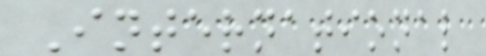International
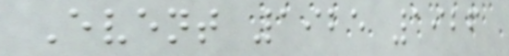Event 1925 1926
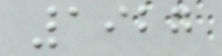1927
